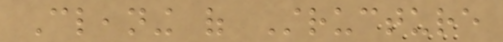Cleaning of Structure
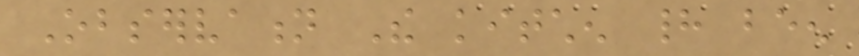Observation The kitchen had been
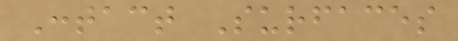Contact Surfaces
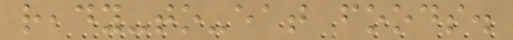ready-to-eat foods.
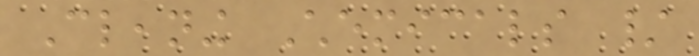Cleaning Chemicals /
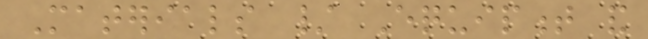Materials / Equipment and
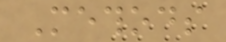Methods
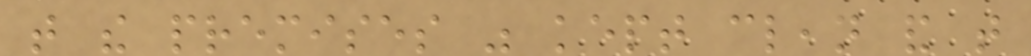that the premises was kept clean and that
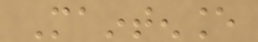Maintenance
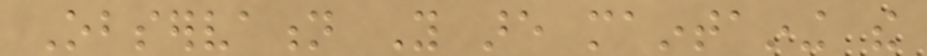Observation You are maintaining the
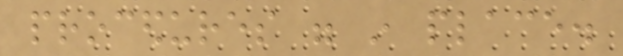procedures were in place.
